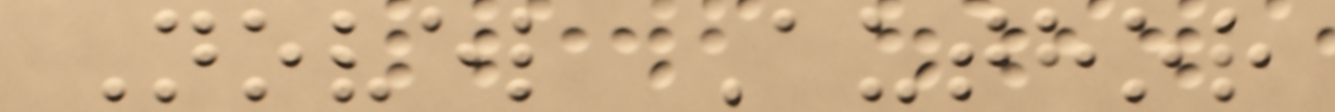Novel Author
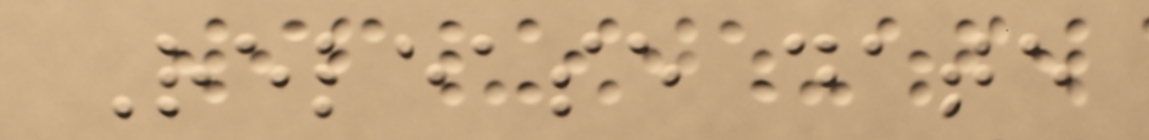Release date
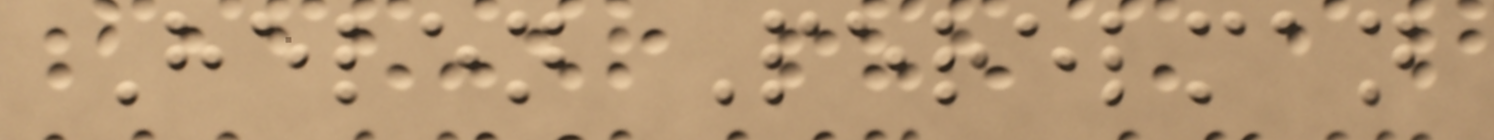Helen Perelman
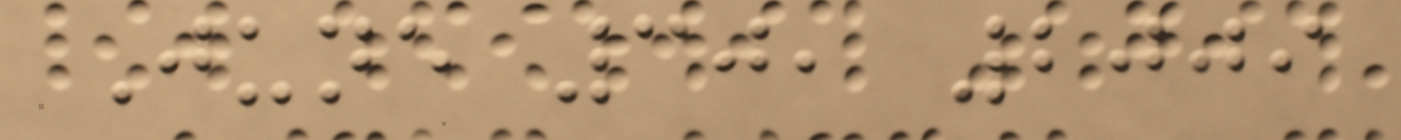June 30, 2009
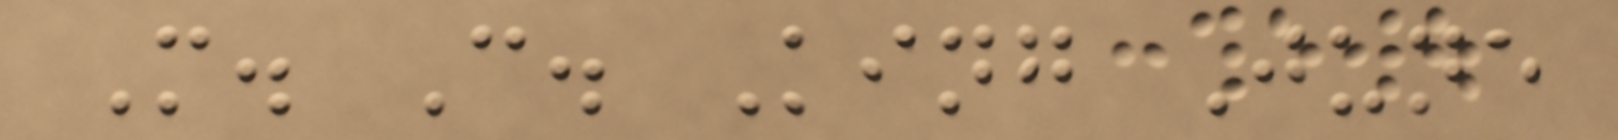M. C. King June
